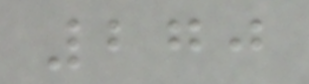270
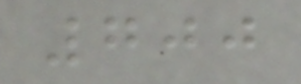700
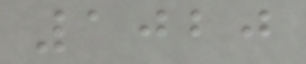1020
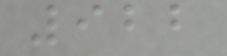922
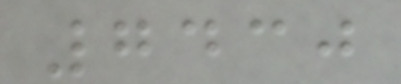7430
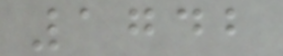1742
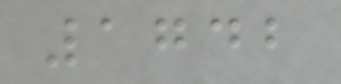1742
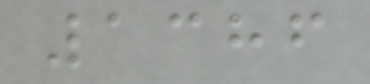1386
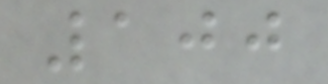100
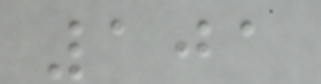101
